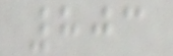803
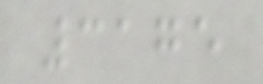3175
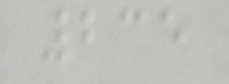235
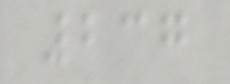237
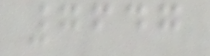7647
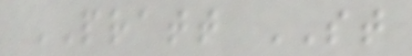PRATT ST
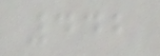442
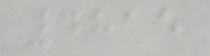4815
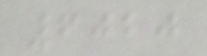6020
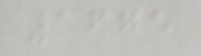1675
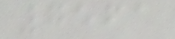7561
